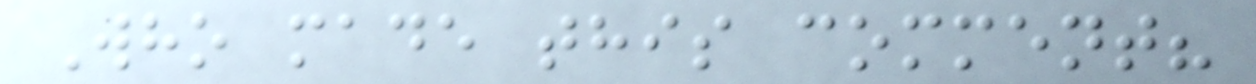Who made this comment?
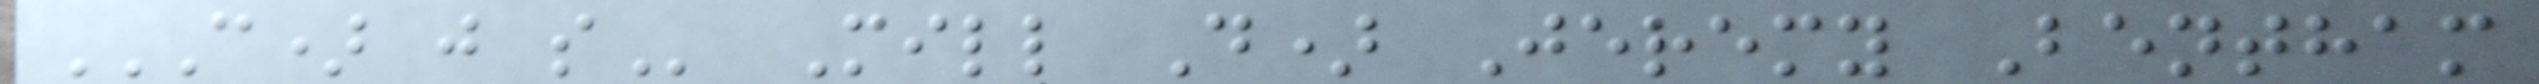C) J S Mill D) Jeremy Bentham
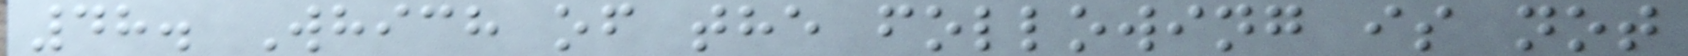48. Which of the following is not
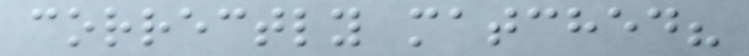correctly matched?
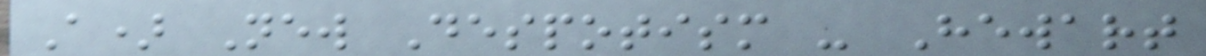A) New Despotism - Hewart
